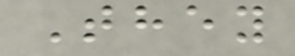They
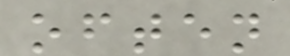often
